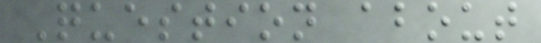Question about
